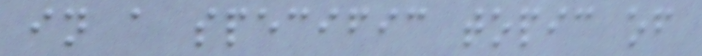in a specific topic of
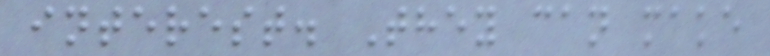interest. They can make
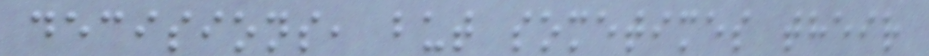decisions, but sometimes their
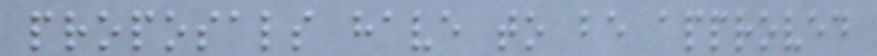proposals have to be approved
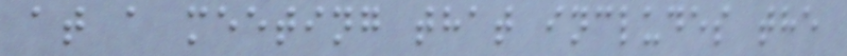at a meeting that includes the
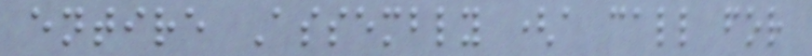entire Assembly (a call for
